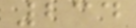234
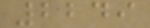2249
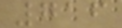716
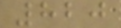820
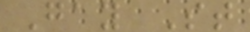Gay St
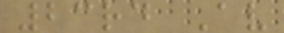23rd Av
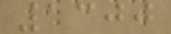1300
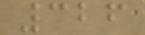326
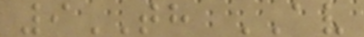9TH AV
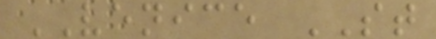VENICE ST
